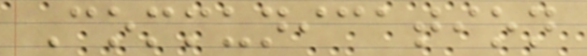Communication
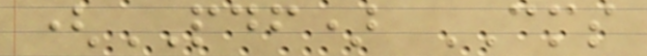(PDF) CMS
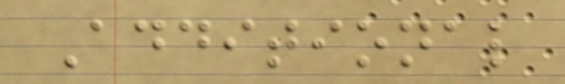Additional
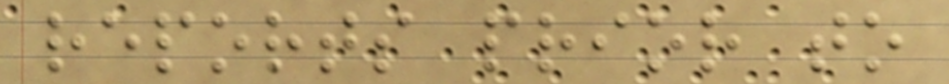reports prior to
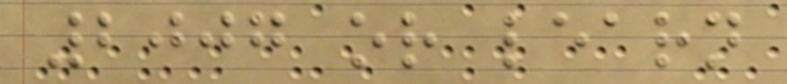2007 or learn
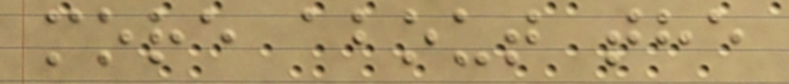more about the
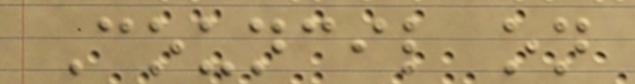Council on
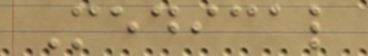Medical
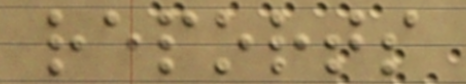reports
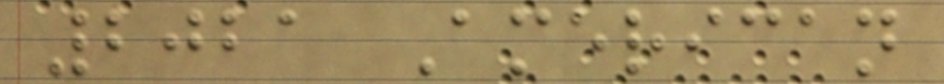2021 American
